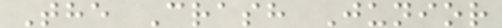The Crash Junior
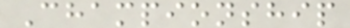Championship
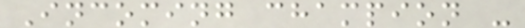Incoming champion -
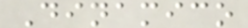Dinamico
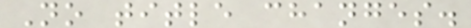No title changes.
